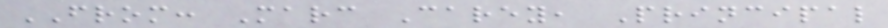FROM: Marc Carey, Principal
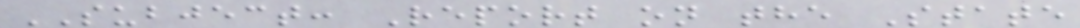SUBJECT: Report on the State
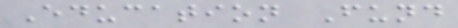Education Fund
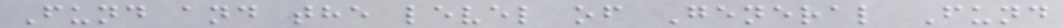Fund and the level of General Fund
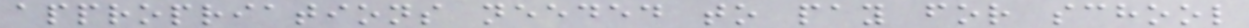appropriations needed to pay for school
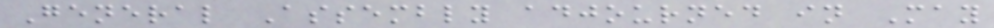General Assembly adjourned in May
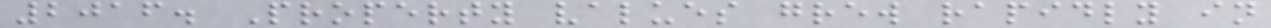2016. Property values grew rapidly in
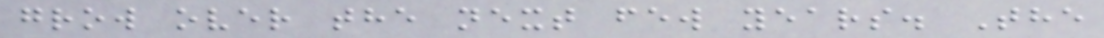grow over the next few years. The
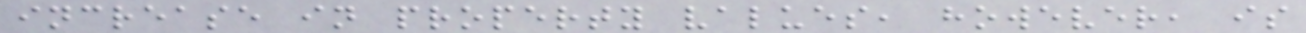increase in property values, however, is
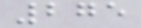275
